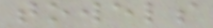towels
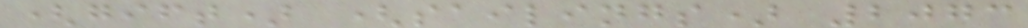(gift) (sailings) 2073
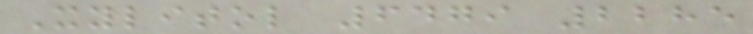Xylitol 6479 2285
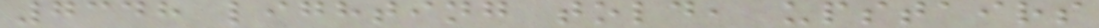7348 lighting told, upstairs
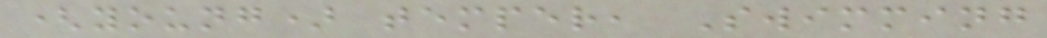(young) temper, Swimming
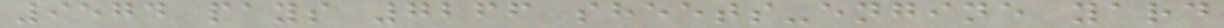9574 pays 7266 sheets-engine yard
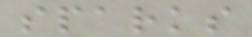sparks
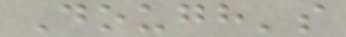Dough's
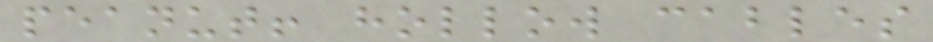peanut! hollow cables
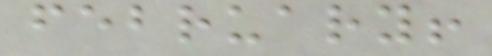february!
